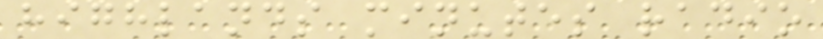highlands minutes radio
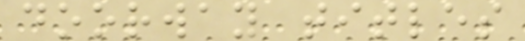doorway titles
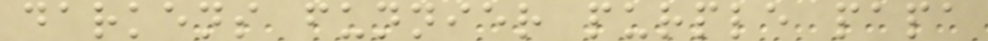darkens funnier purple papa
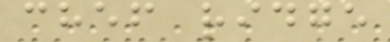chef ridge
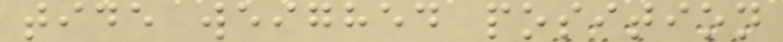tide weighed position
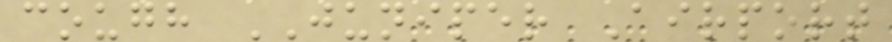cough JUNIPER Airport
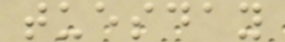tuesday
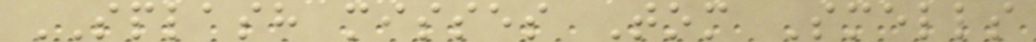SPLASH misses Tom Smells
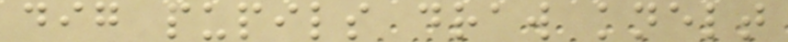dig pupils draw knelt
